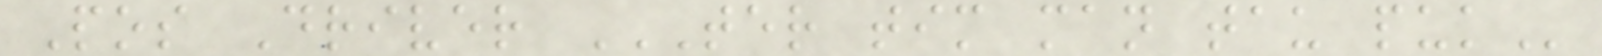Pos Driver TER TIM MAN TAU PUK
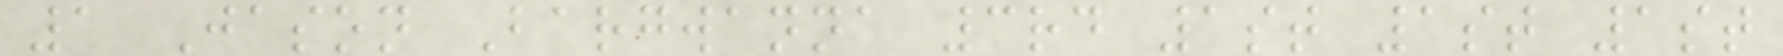1 Jason Bargwanna 3rd 1st 1st 1st
